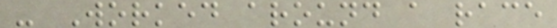- Worked around a race
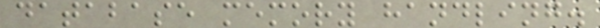database memory handling.
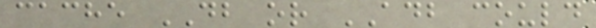cache DB or ADB could
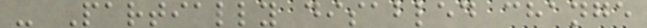- Partially disabled change
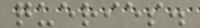queries.
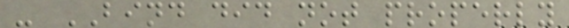- BIND did not properly
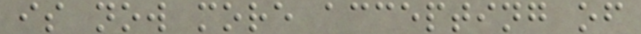is now more accepting of
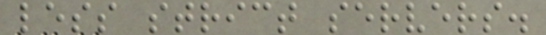less strict servers.
